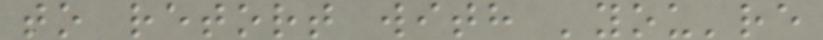to retort with 'you're
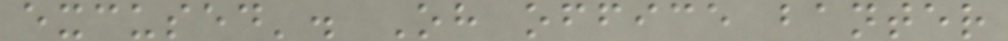excused'. Oh office banter
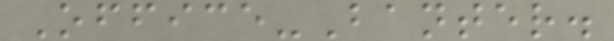Office-Banter.
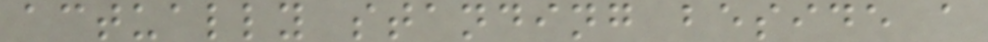actually standing beside a
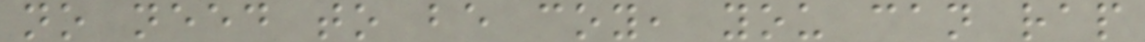no need to be coy, you can rap
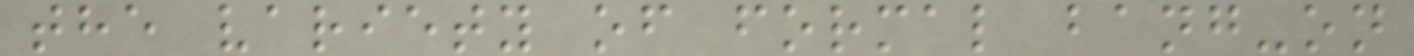the variety of formal bang-on
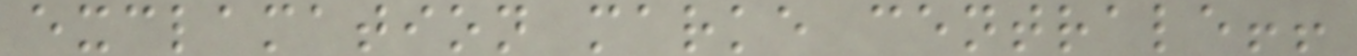exclamation marke centrale!!
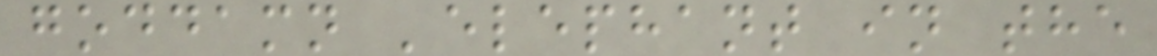goddamn 'elephant in the
